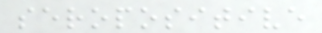seropositive
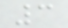3
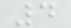4
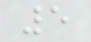5
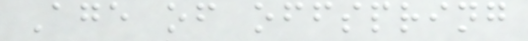Age of offspring
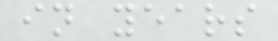in years
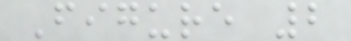Figure 2
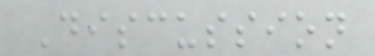Discussion
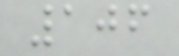106
